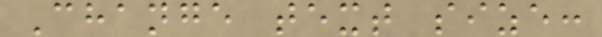Change text size:
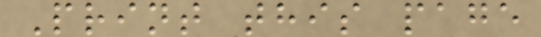Print this page
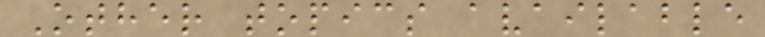Other topics available
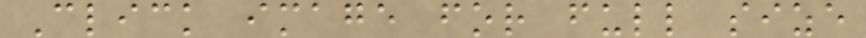Click image for full size
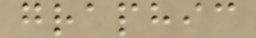graphic
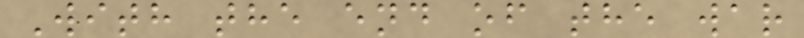With the end of the war
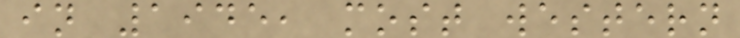in 1945, most western
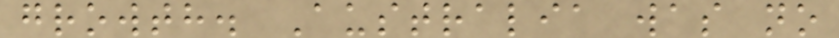growth. Australia was no
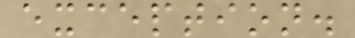exception.
